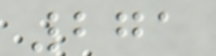271
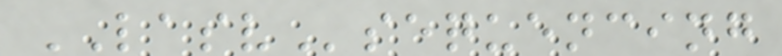LASVsequencing
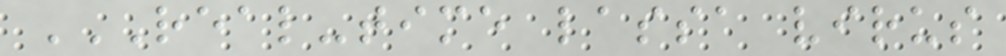REAL-TIME LASSA VIRUS
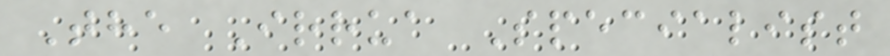The Irrua Specialist
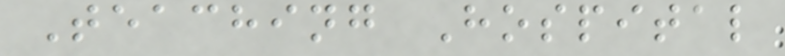Teaching Hospital
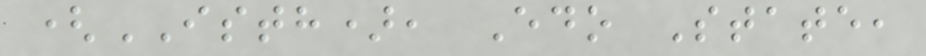(ISTH), Edo State,
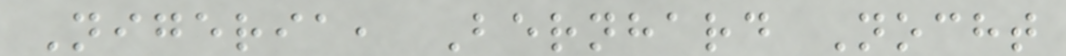Nigeria, Bernhard Nocht
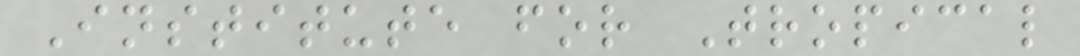Institute for Tropical
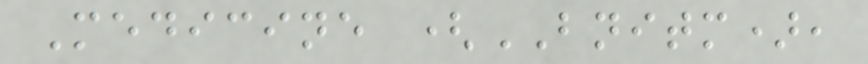Medicine (BNITM),
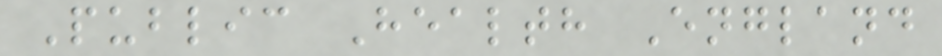Public Health England
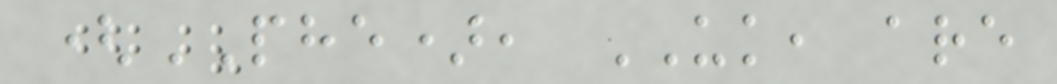(PHE), UK, are
